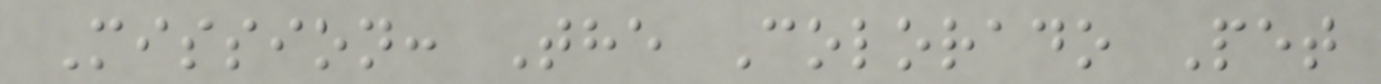Mission: The Colorado Pet
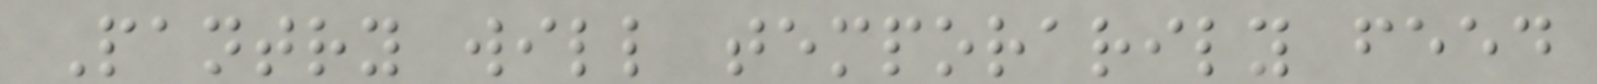Pantry will temporarily feed
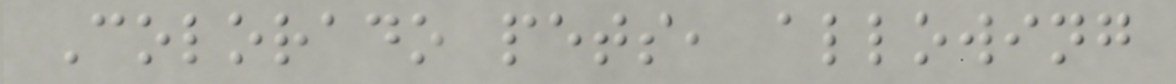Colorado pets, allowing
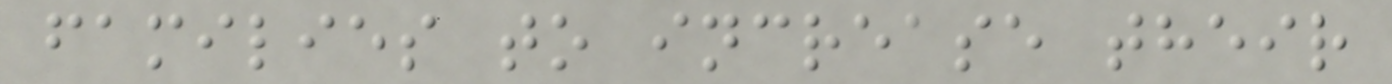families to increase their
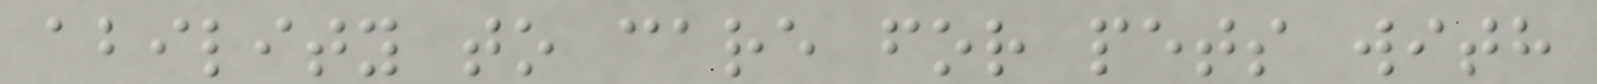ability to care for pets with
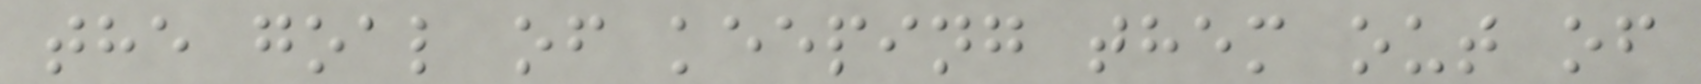the goal of keeping them out of
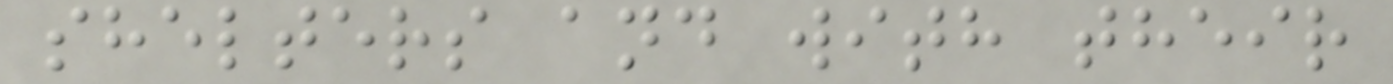shelters and with their
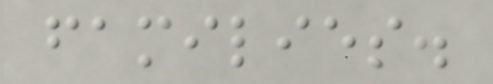families.
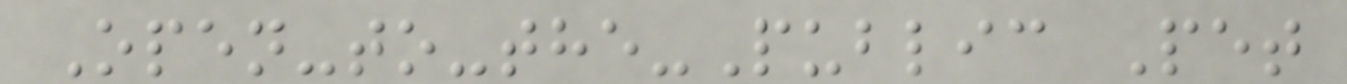Open-to-the-Public Pet
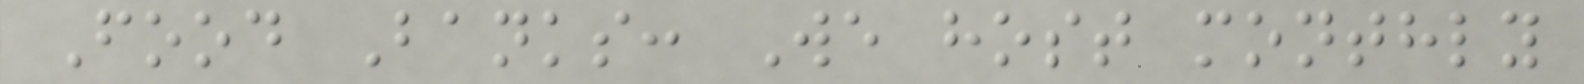Food Banks: We host monthly
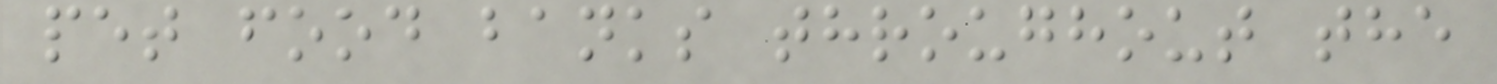pet food banks throughout the
